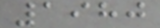1980
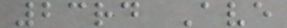23rd Ave
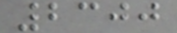2300
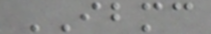IBMC
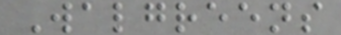Walgreens
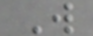W
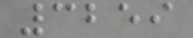3259
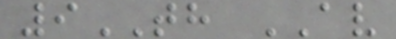9TH AV
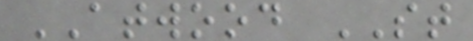ATWOOD ST
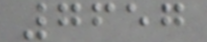7657
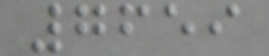7659
